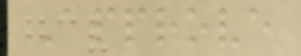Approve
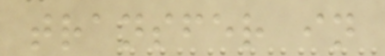transfer in
